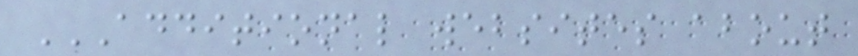ADDITIONAL WEBSITES ABOUT
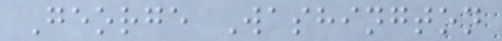George Washington
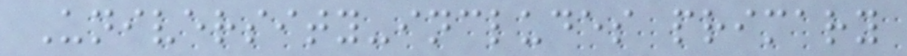University-includes primary
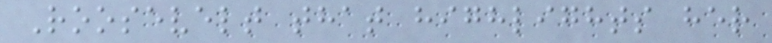Roosevelt that highlights her
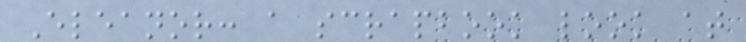Eleanor: a scrapbook look at
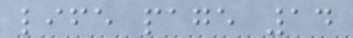life page 14
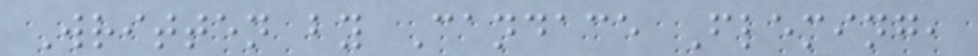Written by Candace Fleming,
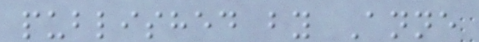published by Anne
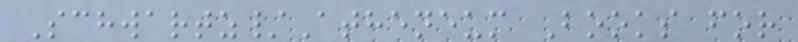Schwartz/Atheneum Books for
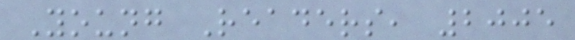Young Readers, 2005
